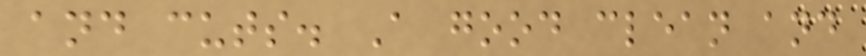and cuts. A good clean and
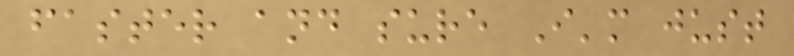faster and sure I'm just
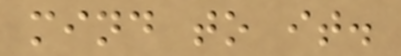mind to it.
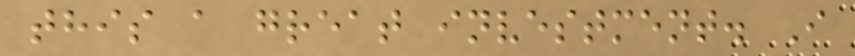this a great investment. I
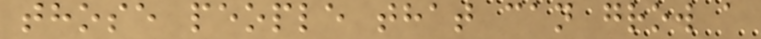those people that can grow a
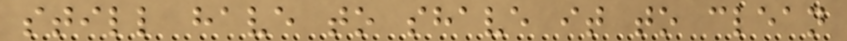still have to shave it to clean
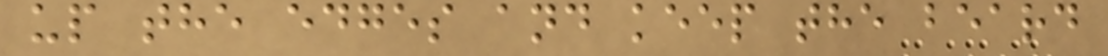up the edges and keep the beard
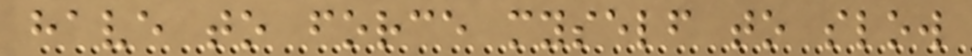have to force myself to slow
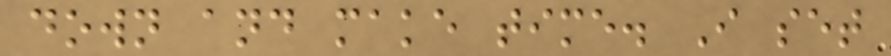down and make time. I set
